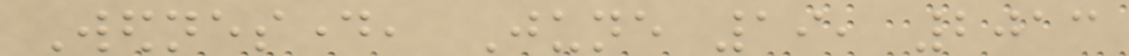Wednesday, June 19, 2013
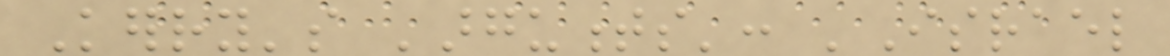Kerry's 'arguments': 'Israel
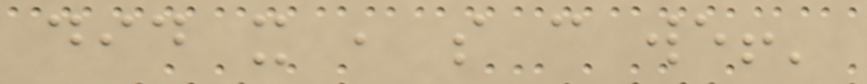did it , so can we!'
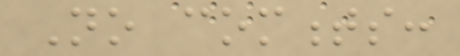No comments:
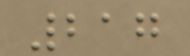217
